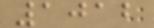1012
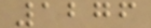1276
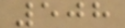508
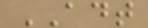ADT
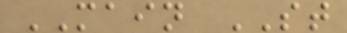MAIN ST
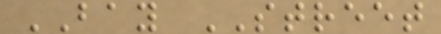BAY STREET
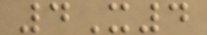4X4
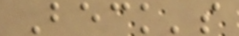Beck's
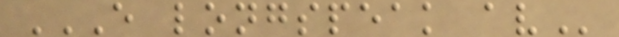E LONGSPEAK AV
